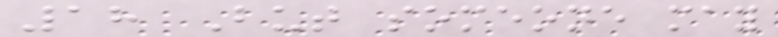18 But someone may
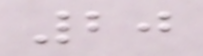20
